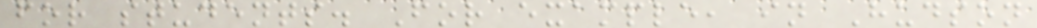for students. For example, in Hudson
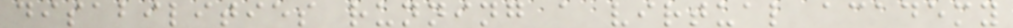disabilities running a virtual academy
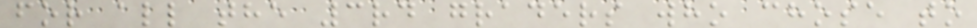for all the 3rd graders who chose to
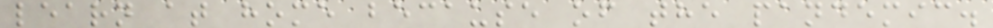learn at home because of the pandemic.
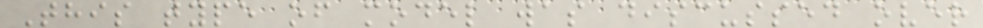This type of model was discussed over
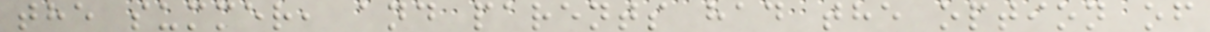the summer, and parents had the option of
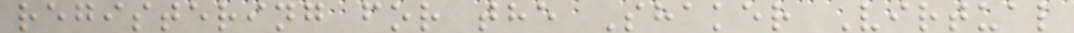registering for the Shaker Virtual
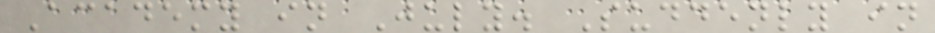Academy in July. Suddenly in
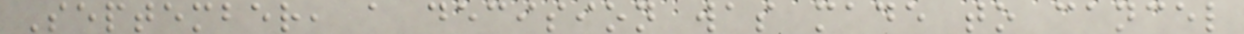September, a decision was made to cancel
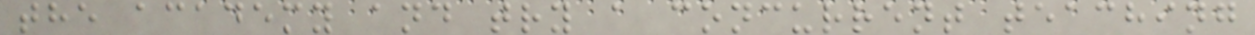the academy and try a concurrent teaching
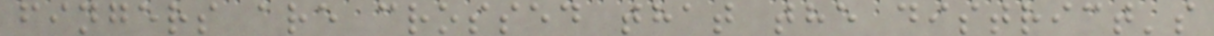fingers are crossed that the district's
